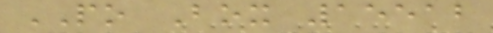PO Box 15512
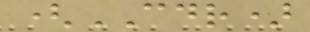(CDR)
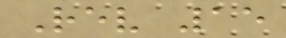Rev 15
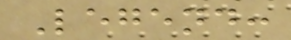Legend:
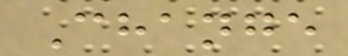Change
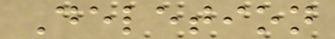Deletion
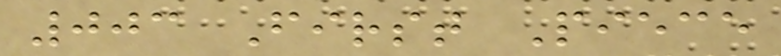003 First Piece
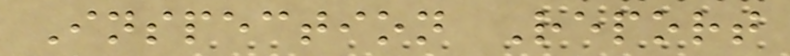Inspection Report
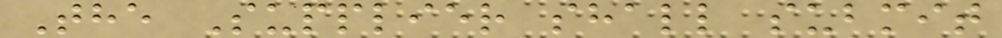The Supplier shall submit
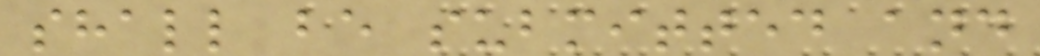shall be submitted and
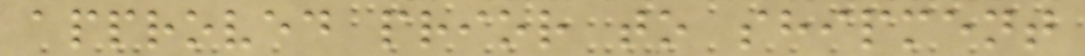approved prior to shipment
